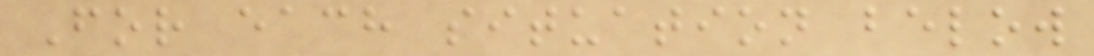For each situation below
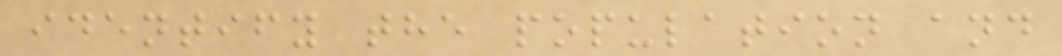identify the population and
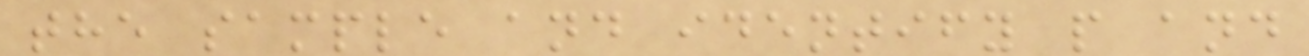the sample and identify p and
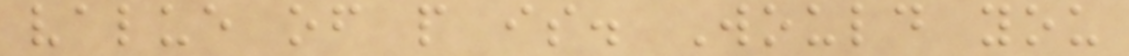value of p is. Would you
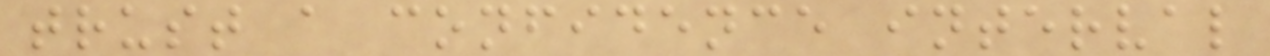trust a confidence interval
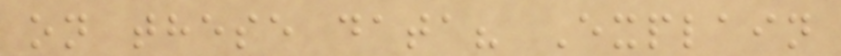on these data? Explain
